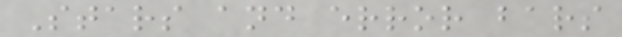Stars and error bars
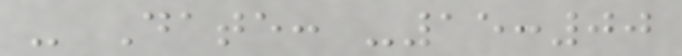- Date: -15:00
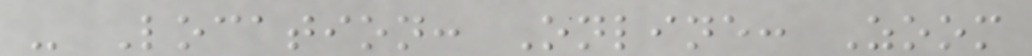- Location: Online: Zoom
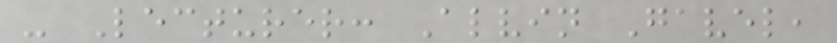- Lecturer: Alvin Gavel,
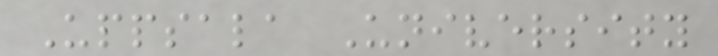Uppsala University
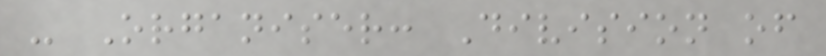- Organiser: Division of
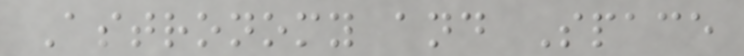Astronomy and Space
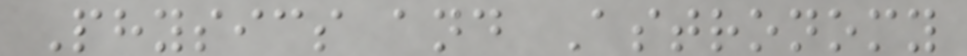Physics and Astronomy
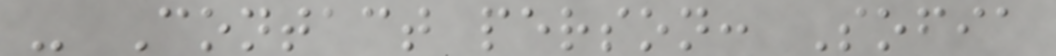- Contact person: Sofia
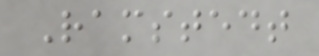Ramstedt
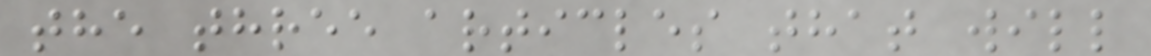the three articles that will
